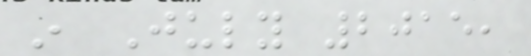in July 2015,
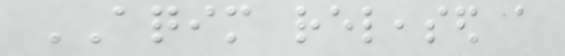AQIM released a
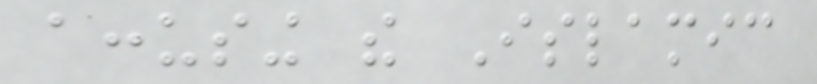accusing the Islamic
